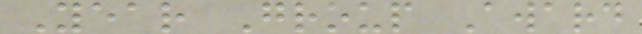Year Group Award
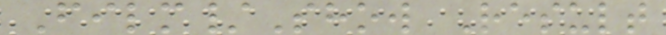Film/Show Result
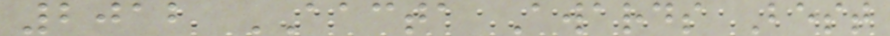2012 AACTA Awards Best
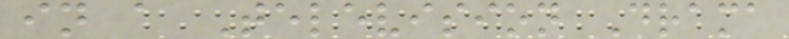in a Television Drama
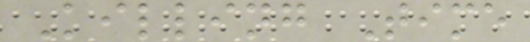Killing Time
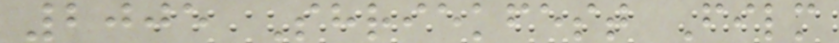2005 Shriekfest Film
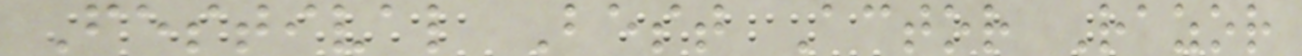Festival Best Actor Razor
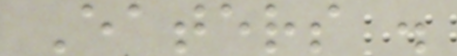Eaters .
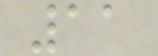11
